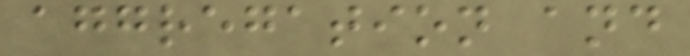aggregation and
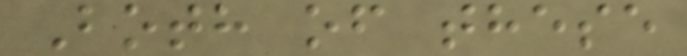Both of these
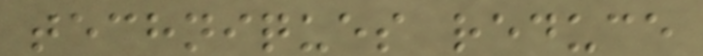techniques reduce
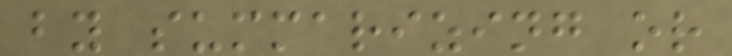by summarizing or
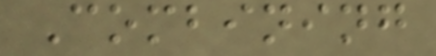Combining
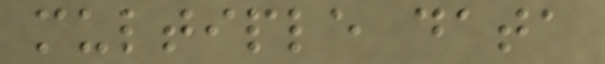multiple data
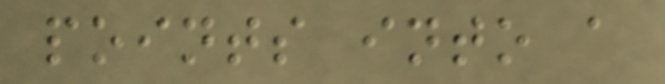points into a
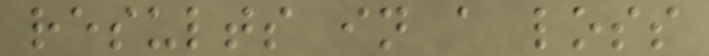results in a loss
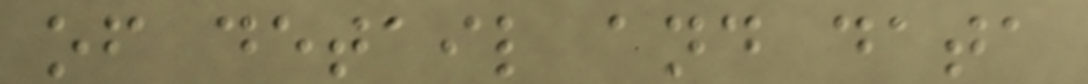of detail and data
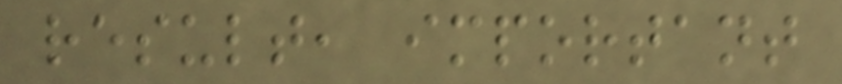result, important
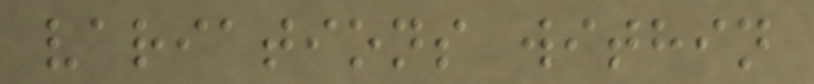variations within
